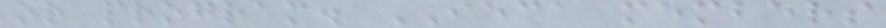or program. IECA members
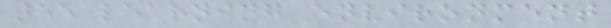the learning environment
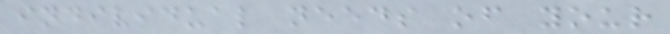individual needs of your
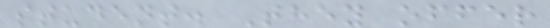student. They offer
